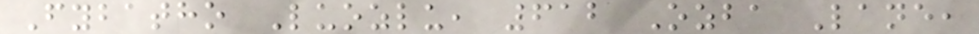Fybatho Luozlu, 612 Ozba Lane,
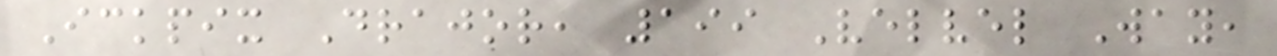Ickpix Drajor, 199 Velvel Way,
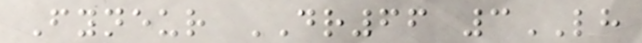Fyneur DR66 3LH
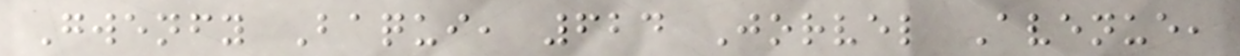Gwenfy Baqui, 624 Jorvel Avenue,
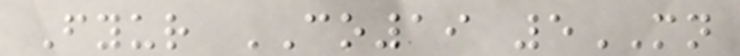Fyur CO19 5MN
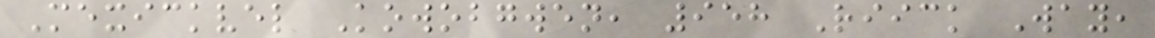Mexickvel Kowobgwen, 958 Riick Way,
